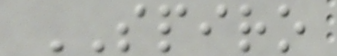SPIRO
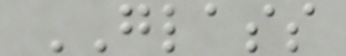GLASS
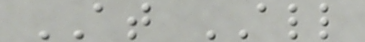AT ALL
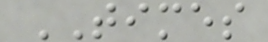TIMES
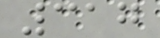317
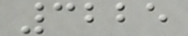3225
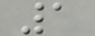1
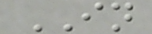IN
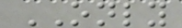ONLY
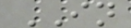IN
